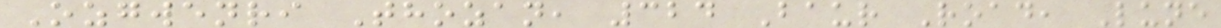Ozgwenri Thozan, 324 Baur Road, Lune
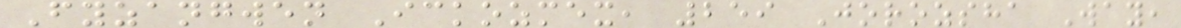Fyzangwen Ickozmex, 259 Jorozsha Way,
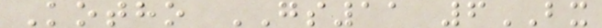Kotho GS11 6BX
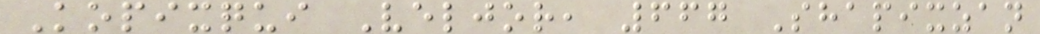Kopixqui Veljor, 667 Shapixzan
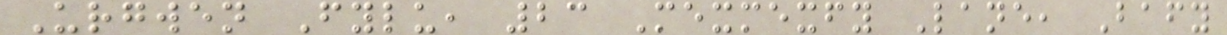Urgwen Fylu, 23 Mexmexfy Lane, Bafy
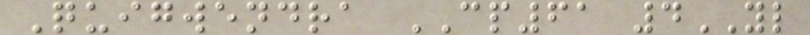Quigwendra CP61 4YL
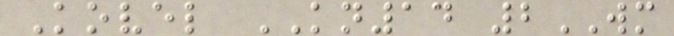Kovel KN14 2WM
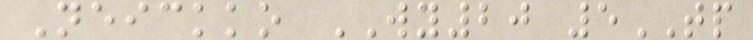Neickko WY20 5TP
